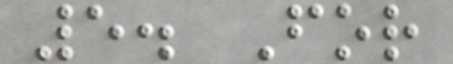5. For
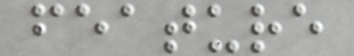feature
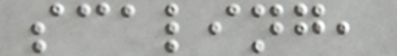scaling,
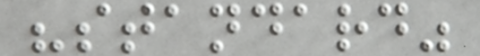"standard"
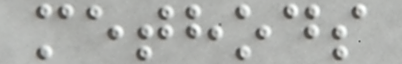methods
